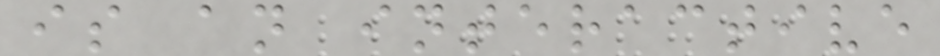is an interactive
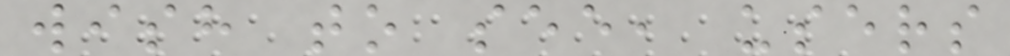wish to see, users
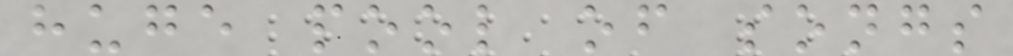huge pool of songs
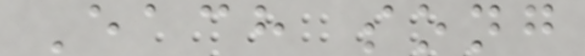Each song
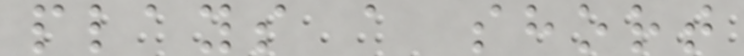plays a short
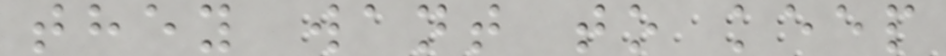they want to keep
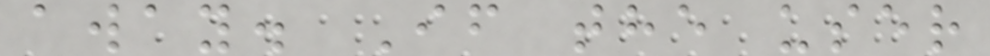away. If the user
